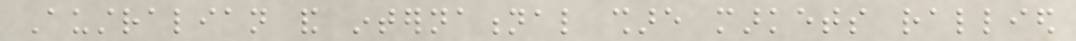Australian and international share markets rallied
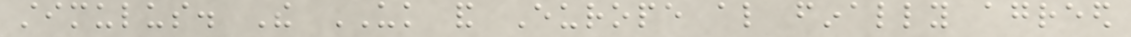stimulus. The UK and Europe also finally agreed
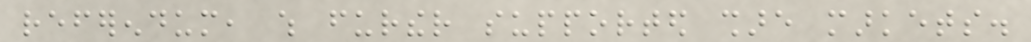referendum, which further supported share markets.
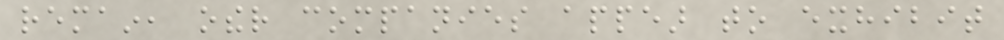remain, other companies appear to exhibit
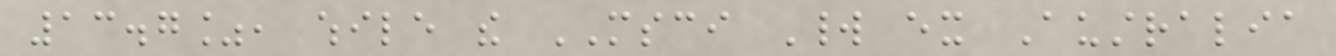13.7%, while the MSCI World ex Australia
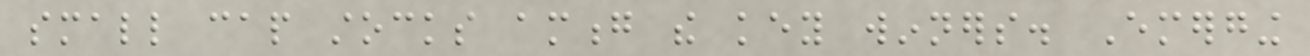small cap stocks among the key winners. Emerging
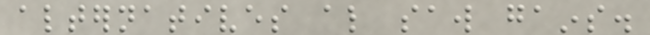alternatives also saw gains.
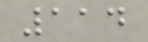114
